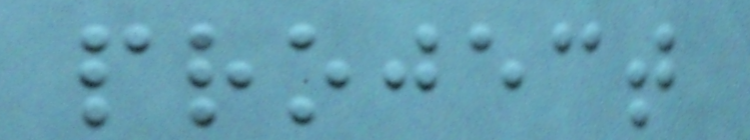project
